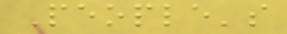People's
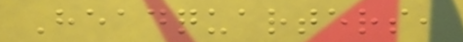Headquarters,
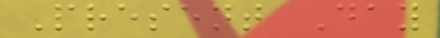Present Day
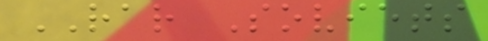RAR Soviets
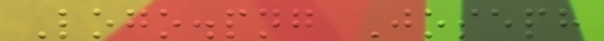Logo.png Joseph
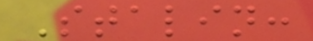Stalin:
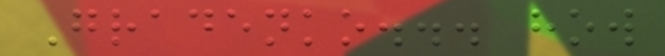Gradenko... how
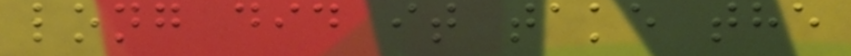long did it take the
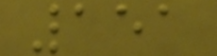151
